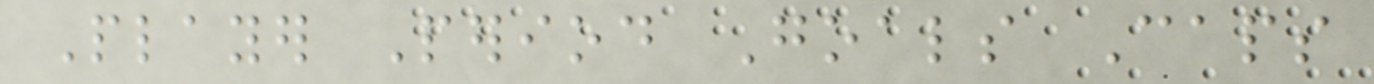Player Period Goals Caps
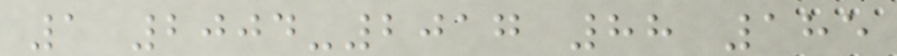1 2004-2017 88 185
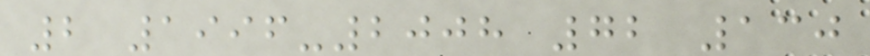2 1996-2008 72 130
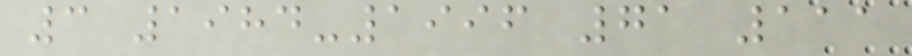3 1984-1996 71 111
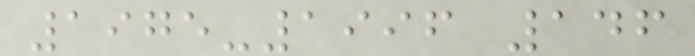1975-1996 146
